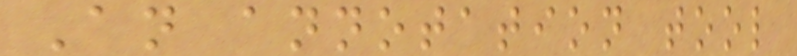An annotation tool
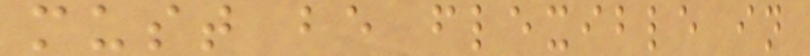must be flexible in
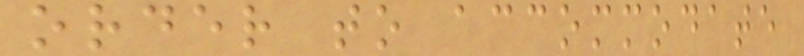order to accommodate
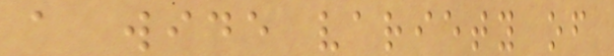a wide variety of
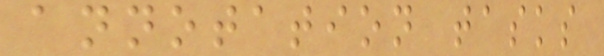annotation tasks
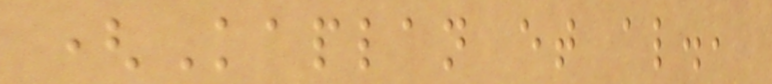(Kaplan et al.,
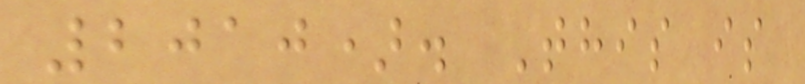2010). This is
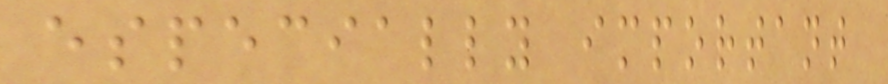especially important
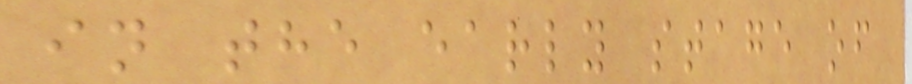in the early stage of
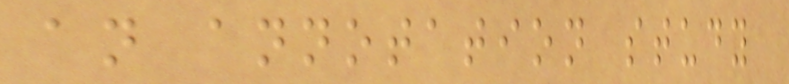an annotation study
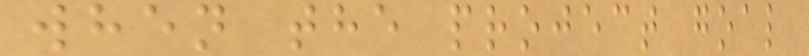when the project goal
